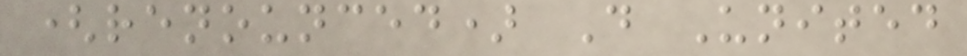(renounced) D United
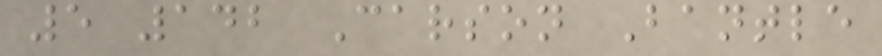5 142 Carson Bantle
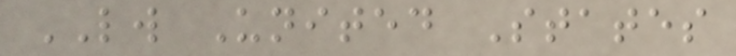LW United States
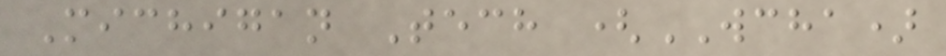Michigan Tech (WCHA)
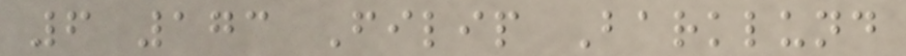6 173 Filip Barklund
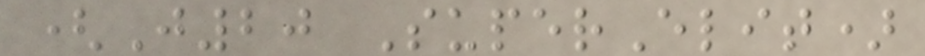(J20 SuperElit)
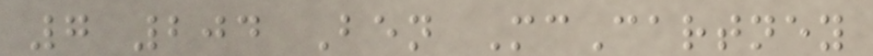7 204 Ben McCartney
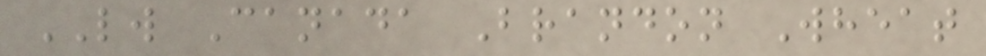LW Canada Brandon Wheat
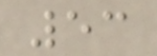53
